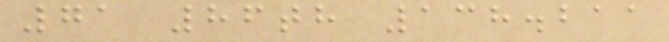71 86th 138.211
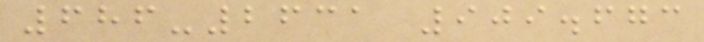686-2631 909.673
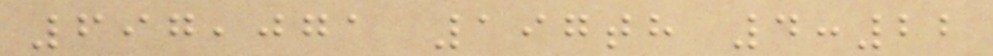697,071 197th 4:22
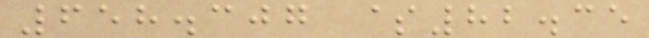658.307 $82.35
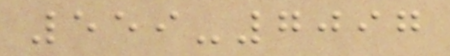559-7097
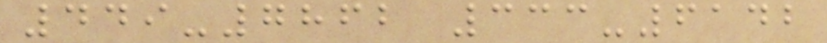449-7862 333-6142
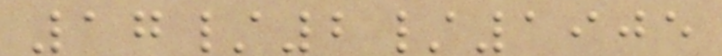17/2/1905
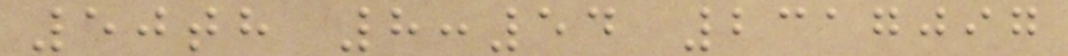50th 8:54 2317097
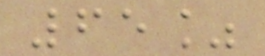65%
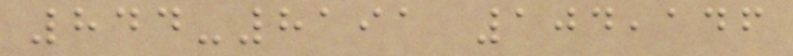844-8191 104,146
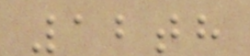12th
